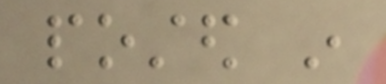posted in
